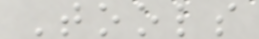Tools
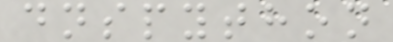dnspython
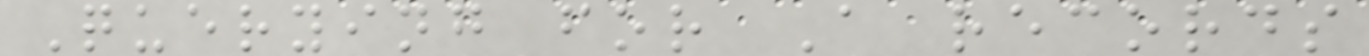Querying for A records
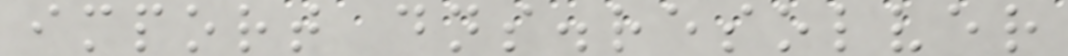import dns.resolver
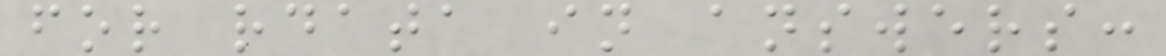for rdata in answers:
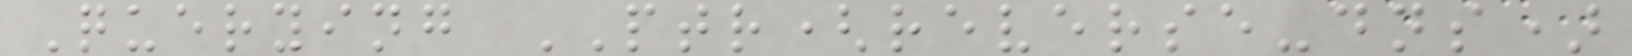Querying PTR(reverse-dns)
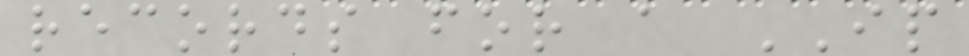records for a IP
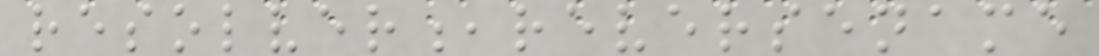resolver,reversename
